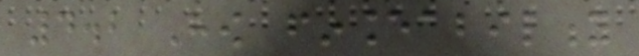4.2 How financeability
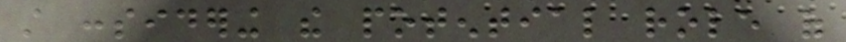still considering the potential role of
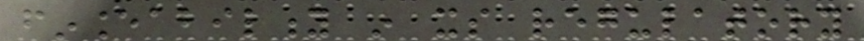financeability in its regulatory
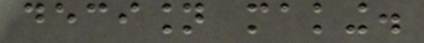decision making.
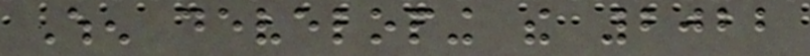When developing the 2022
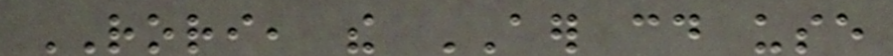RORI, the AER could use
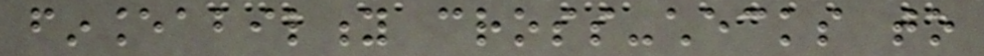financeability cross-checks to
